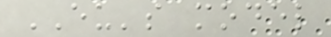EU's model
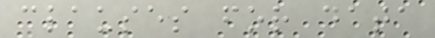clauses for data
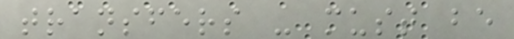transfers - must be
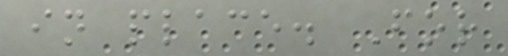in place. For
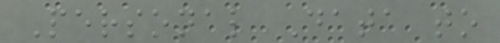Personal Data to
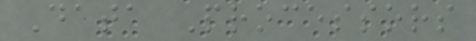Data Processors
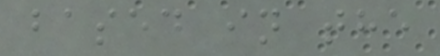based in the
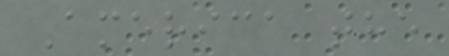America the
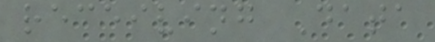receiving Data
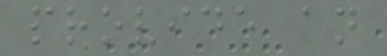provide an
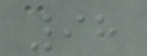98
